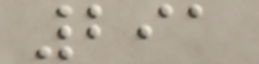291
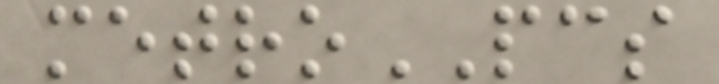metroPCS
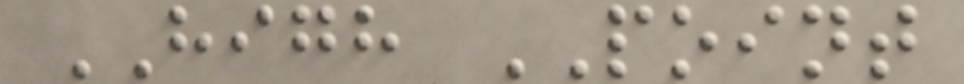HIGH POINT
